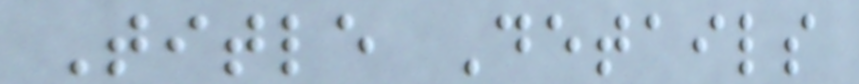Title Details
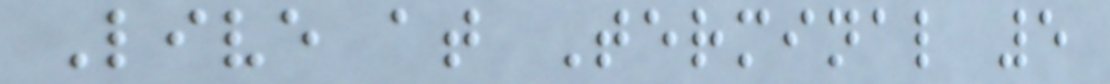Live at Terminal 5
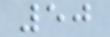50
